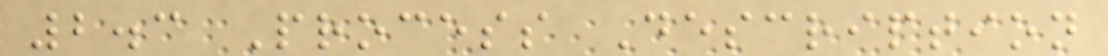2.3 Process Description
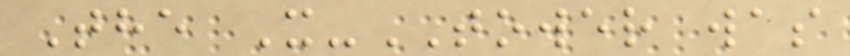The X-TOWER was
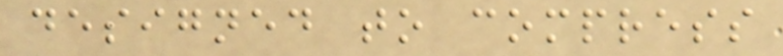designed to compress
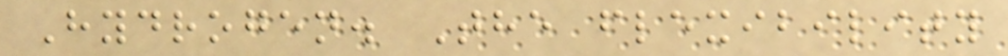Hydrogen. The flexibility
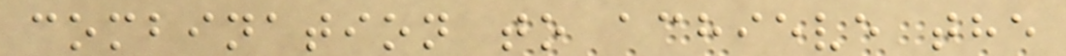combination to achieve the
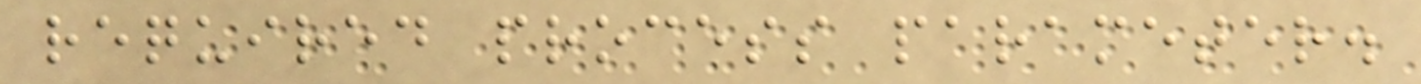required process parameter.
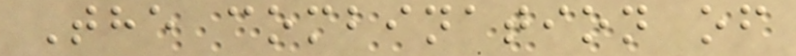The combination of
